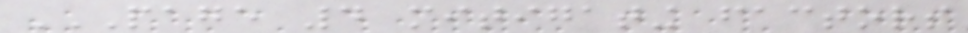PAGE 4 MITIGATING FACTORS
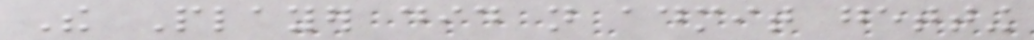The Player did not admit getting
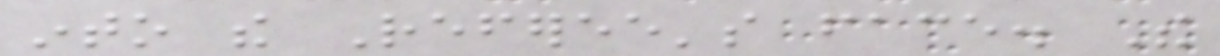into the Referee's face. The
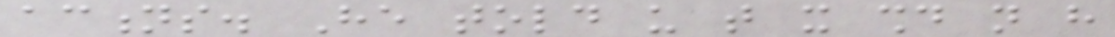actions. He told us that it should not have
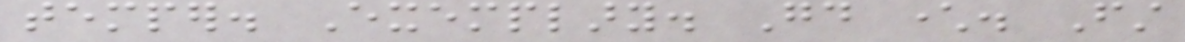temper. Exemplary. Good character. First
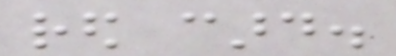red card.
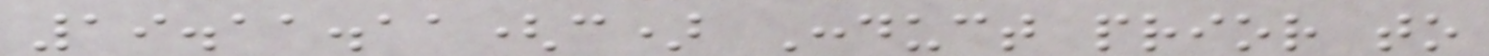19.11.11(c) Conduct prior to
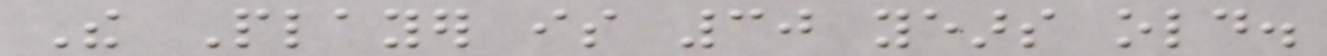The Player is 30 years old.
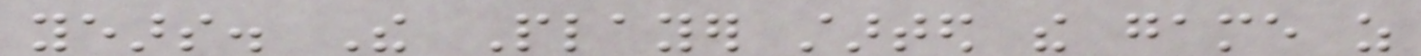years. The Player started the game as
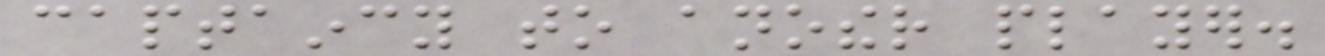captaincy to another player.
